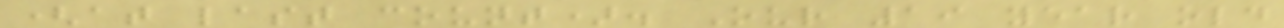(at last count). Our 19 year old
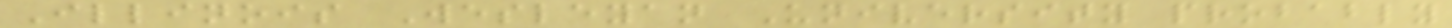Illinois Wesleyan University probably
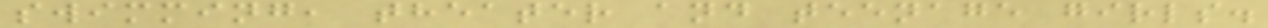swimming, theater and teenage girls.
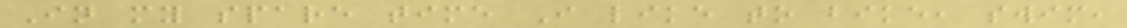In my spare time I like to bike, swim,
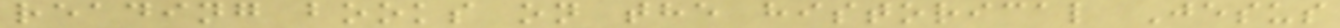reading books on the historical Jesus
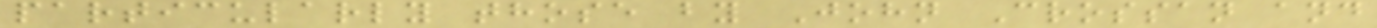particularly those by John Crossan and
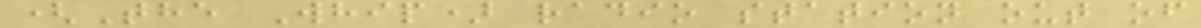(The Whip) radio station out of
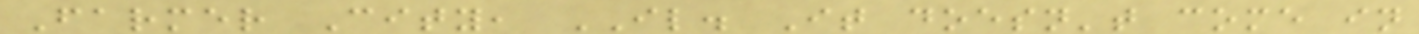Farmer City, IL. It doesn't come in
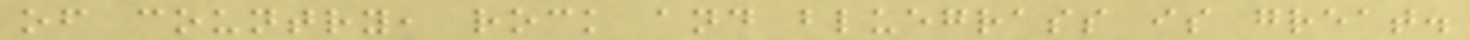of country, rock and bluegrass is great.
